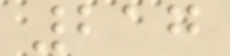217
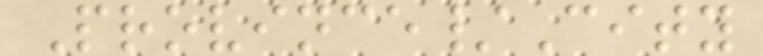Province/City
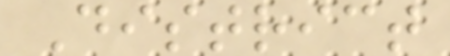District
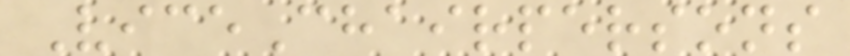ViceChairpersons
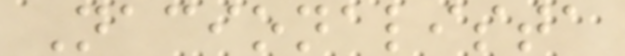Nacionalista
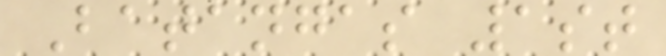Batangas 1st
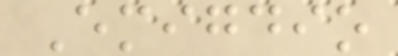Emigdio
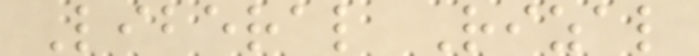Liberal Rizal
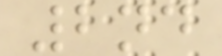2nd
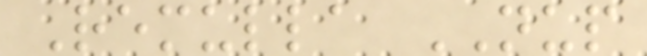Remulla NUP
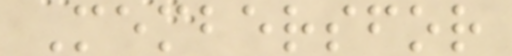Membersfor
